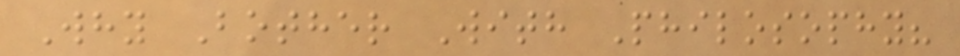Why Bother With Philosophy?
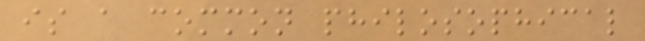is a common philosophical
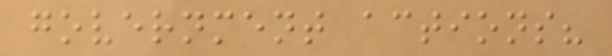government actions?
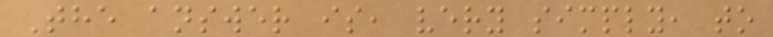The answer is, very simply, to
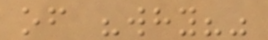of "why?"
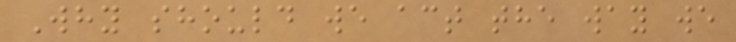Why should we act the way we
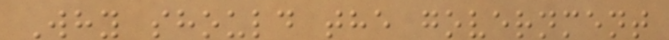Why should the government
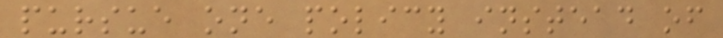pursue one policy instead of
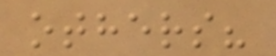others?
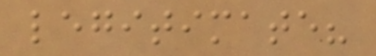legitimate?
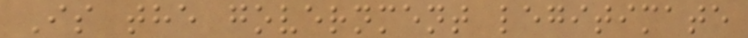Is the government legitimate
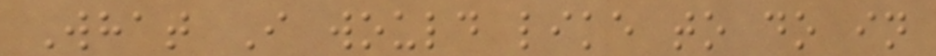What I would like to do in
